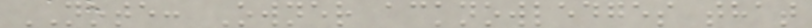NOTE: Owner acknowledges that
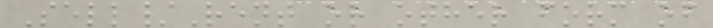Sell/Rent or other form of
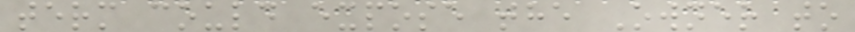term could expose the Owner to
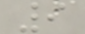9
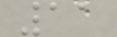11
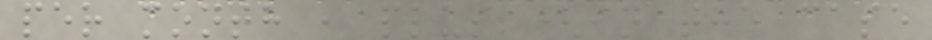per month , plus (in the case
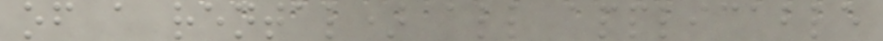of a rental) all applicable
